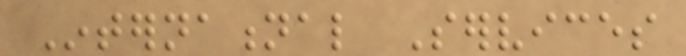International Services
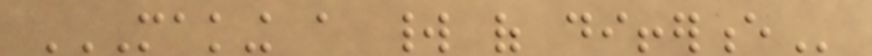MAKING A WORLD OF DIFFERENCE
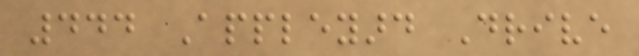444 Appleyard Drive
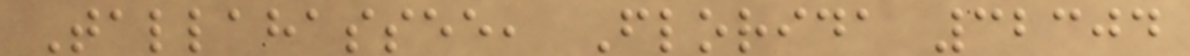Tallahassee, Florida 32304
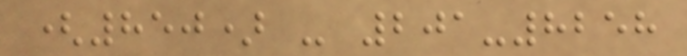(850) - 201-8258
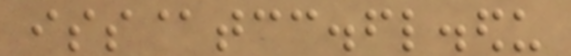iss@tcc.fl.edu
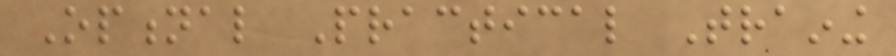Optional Practical Training
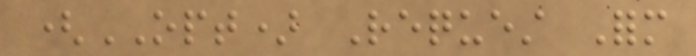(OPT) Request Form
